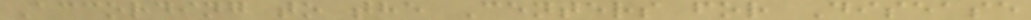According to the Centers for Disease
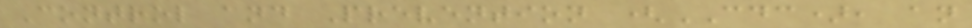Control and Prevention (CDC), an
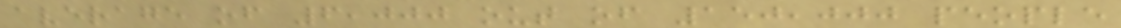average of 6,000 out of 150,000 people
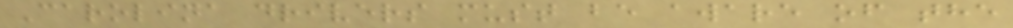Carolina drivers must be aware of the
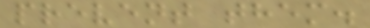prevent them.
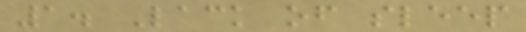1. Lack of sleep
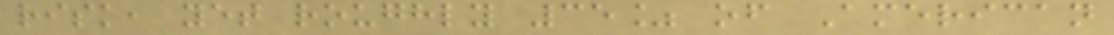risk, yet roughly 35% of American
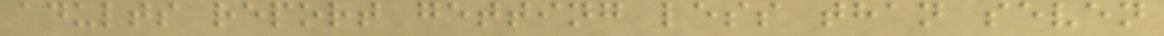adults report getting less than seven
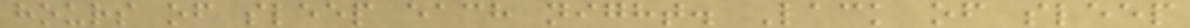hours of sleep each night. Lack of sleep
